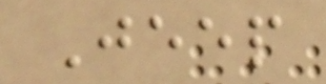Jeep
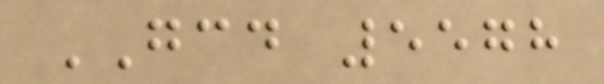GCD 5578
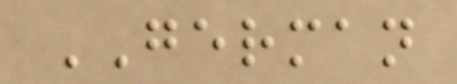GERMAN
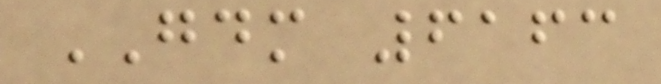GDM 6163
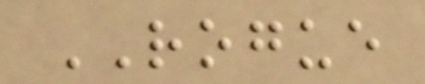ROGUE
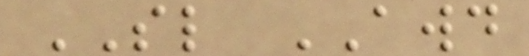SL AWD
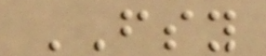FSY
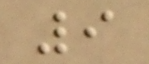9
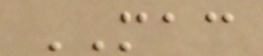MAC
